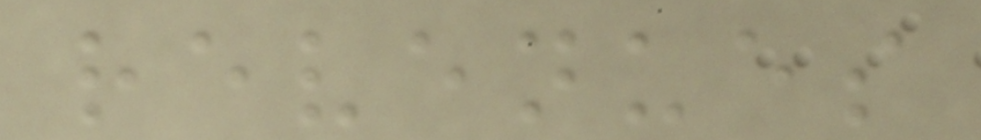revenues
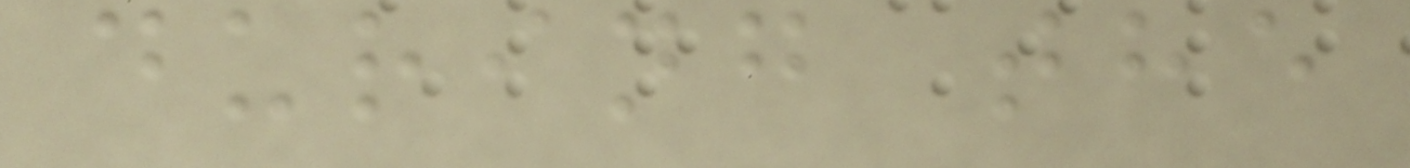during the
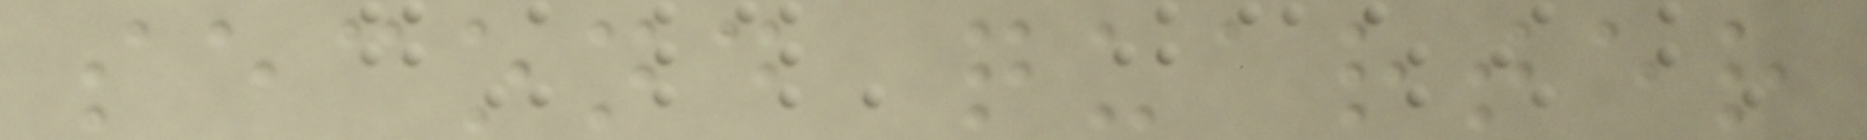second quarter
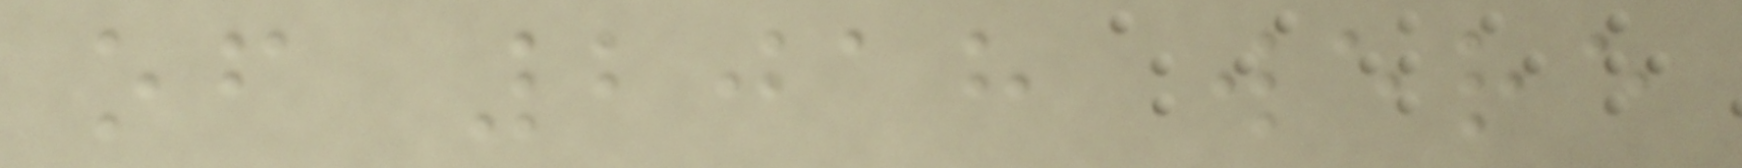of 2018 were
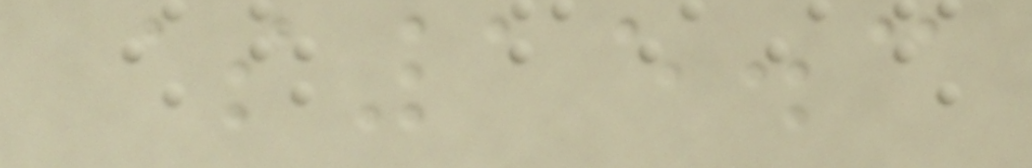$15.3
